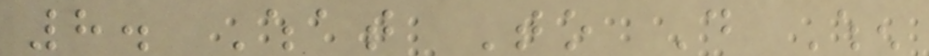8. What To Do When
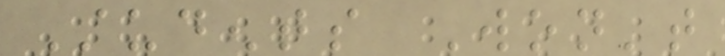Students Won't
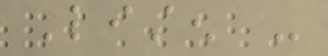Listen -
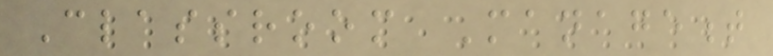Classroom Management
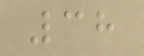38
